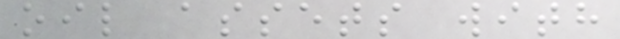oil assets with
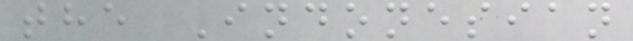the Indonesian
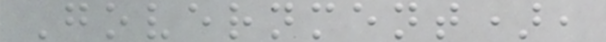Government),
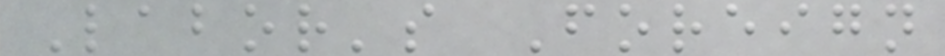Labor's Foreign
